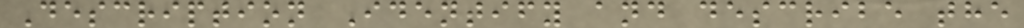Description Identify and describe the
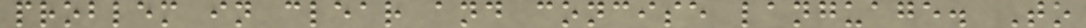problem in clear and concise language. To
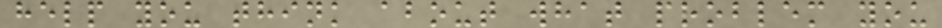help you think about what problem you
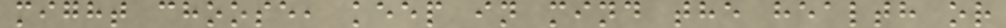might choose, keep in mind the health or
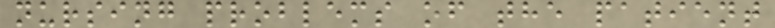nursing problems of the patient
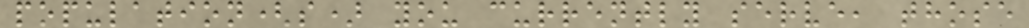population(s) you currently serve, those
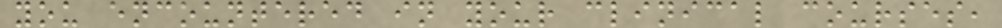you encountered in your clinical courses,
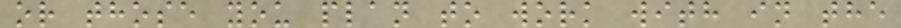or those you plan to work with in the
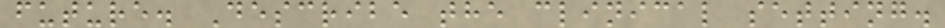future. Describe the clinical setting.
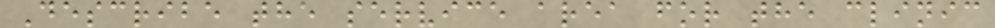Describe the service area for the clinic
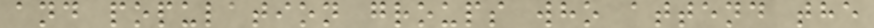and population groups who attend the
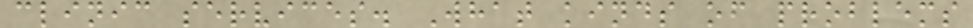clinic services. What kinds of problems
